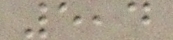5,4
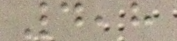4,8
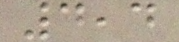4,4
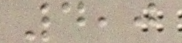4,0
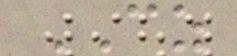CZ
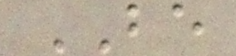BE
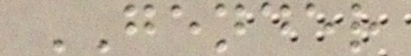GENDER
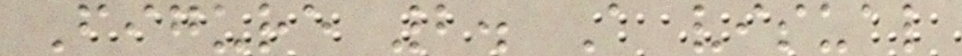Figure 2. A visual
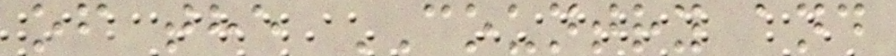of the COUNTRY and
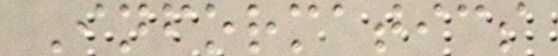Informatics
